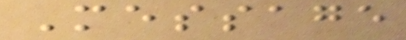Message
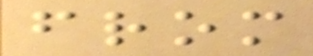from
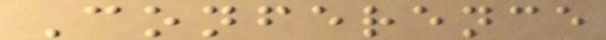Conference
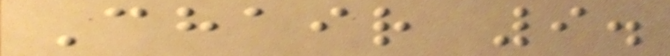Chair 9.
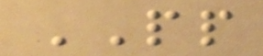PP
